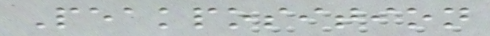Peakposition
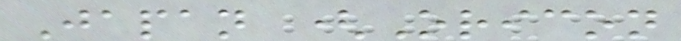Japan (Oricon
